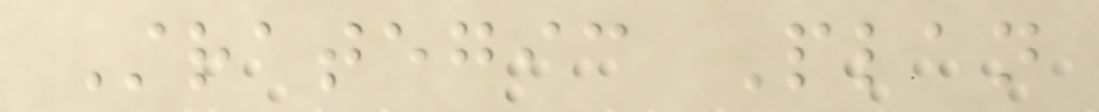Strategic Plan
